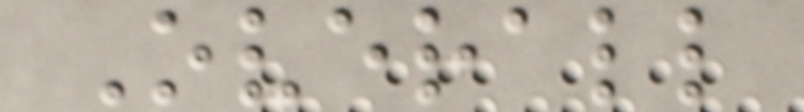Overall
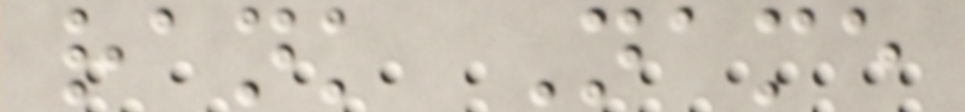rank Name
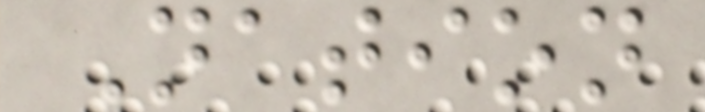Nation
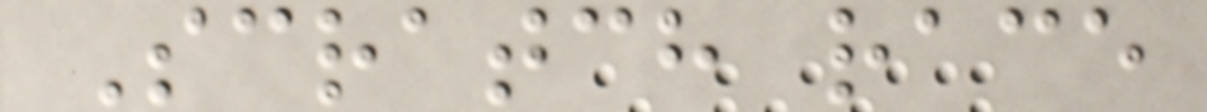Scratch race
